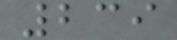239
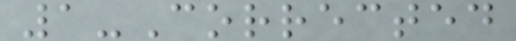1-Corrected
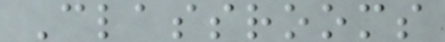Classrooms
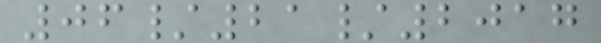06/21/2017
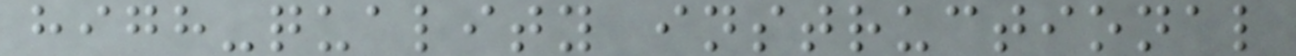high-quality instructional
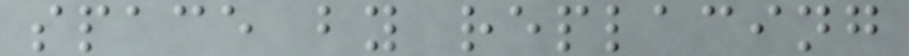space by replacing
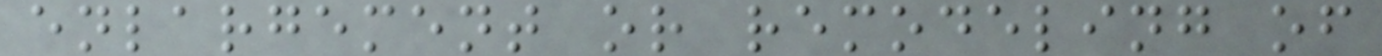enlargement or remodeling of
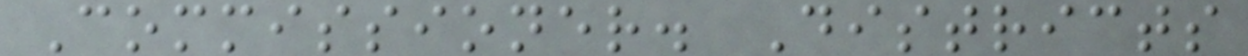Commissioner. Districts
